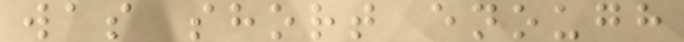was short enough
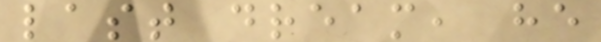last dream, he
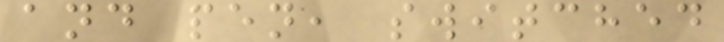and pen, switched
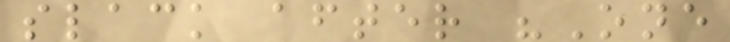slack after "One
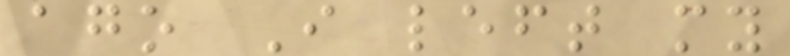ago I left my
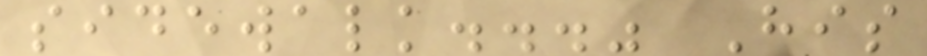sidewalk..." His
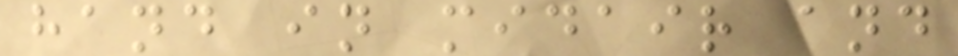hand in midair and
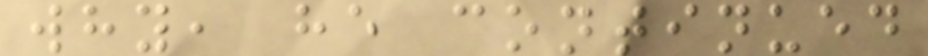why, he continued
